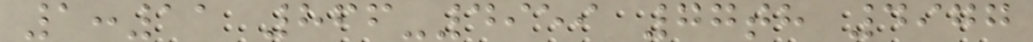1:11 866-4959 77th 4977
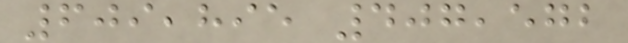609,895 407,572
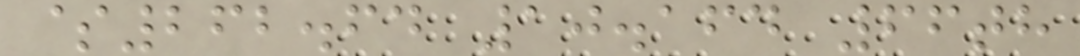$262.64 10.164 66th
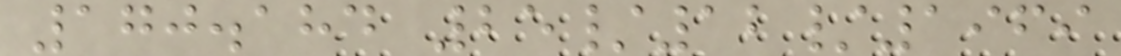170.184 25/12/1969
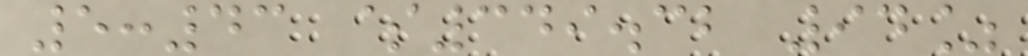5:43 $349.32 94%
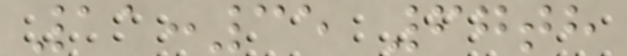11:35 67th
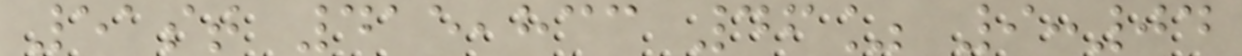51st 415,833 46% 9:04
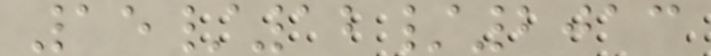15/12/2013
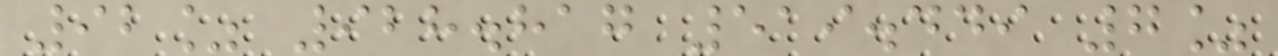92% 928.817 519.449 7%
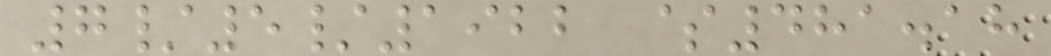7/5/1922 $481.18
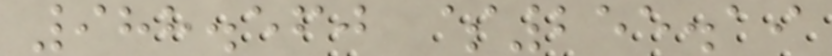988.560 $255.19
